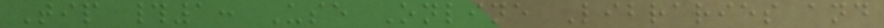Tip #1: Use Online Libraries and
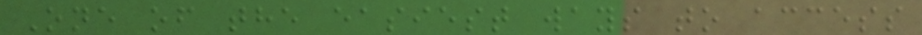One of the easiest ways to access
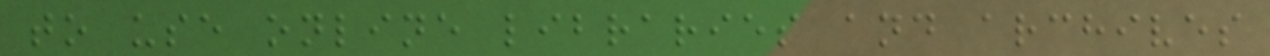to use online libraries and archives
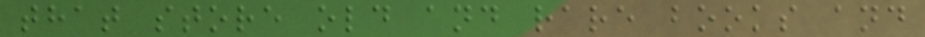that store old and rare books and
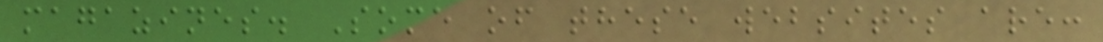magazines. Some of these websites are:
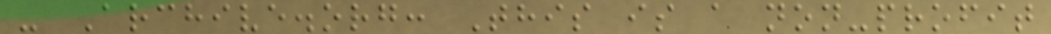- Archive.org: This is a non-profit
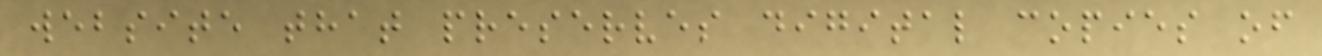website that preserves digital copies of
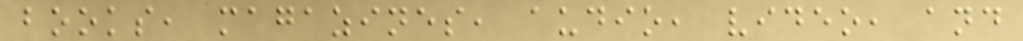books, magazines, audio, video, and
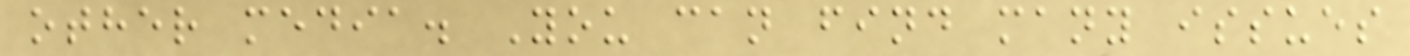other media. You can find many issues
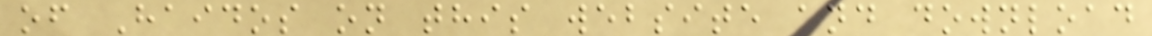of Haidos on this website and download
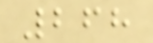268
